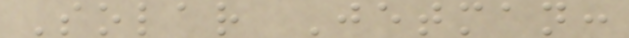Solar Jetman:
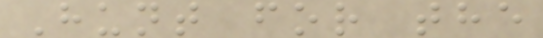Hunt for the
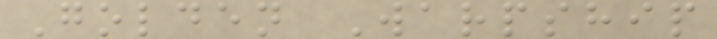Golden Warpship
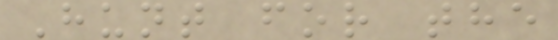Hunt for the
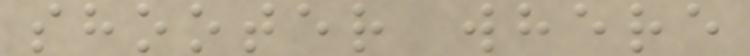shooter where
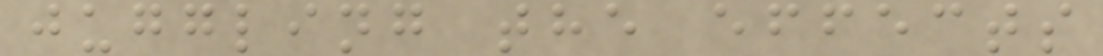juggling the effects
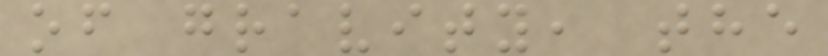of gravity, the
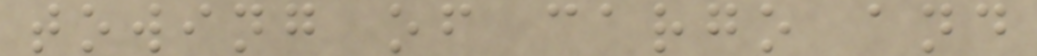towing of cargo and
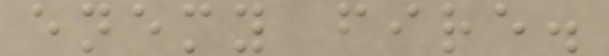enemy fire.
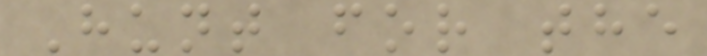Hunt for the
